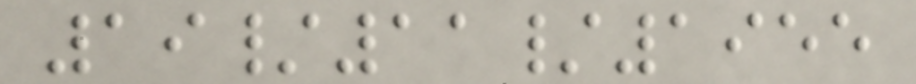19/11/1955
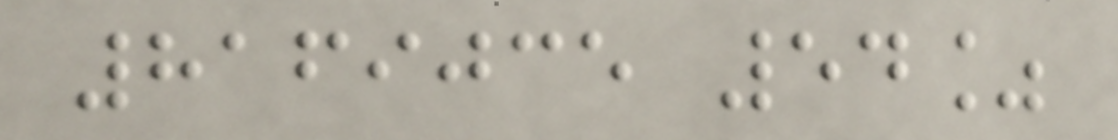8169035 54%
